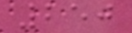250
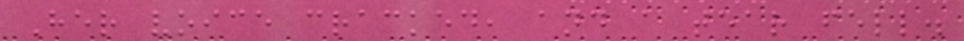Her voice cracked, and a tear fell.
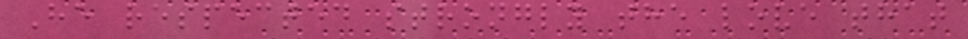He respected strongly the love that
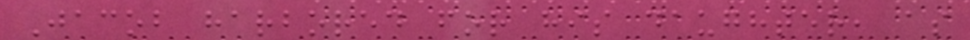Jacob harbored for his daughter, as
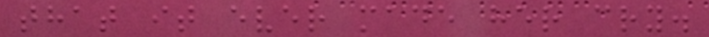that it ever made her cry.
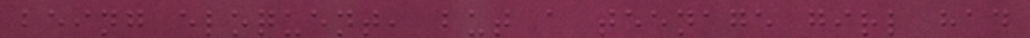being eloquent, but a teenage girl had
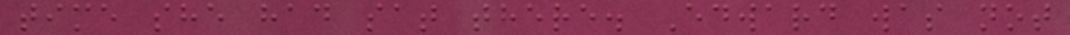time she had sat there. Edward was not
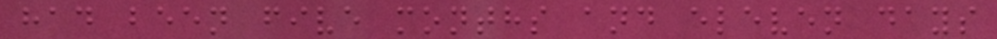had been five months and eleven days
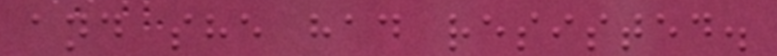and she had resisted.
